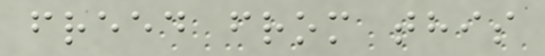freed from this
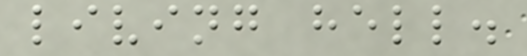living hell.
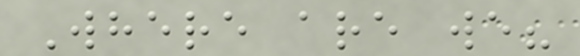Where are we?
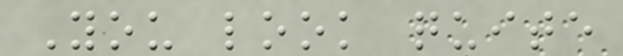You look quite
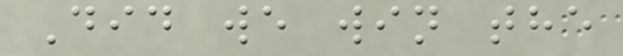Did we win the
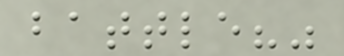battle?"
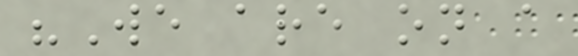"We are on a
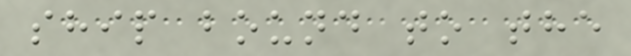ship bound to the
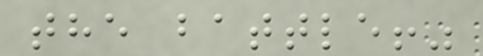the battle!"
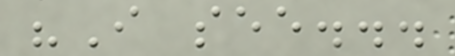"I see...
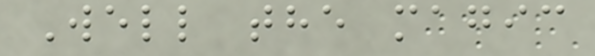Well the magic
